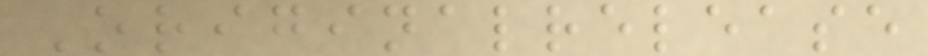Originalrelease
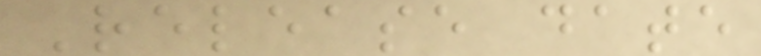Release date
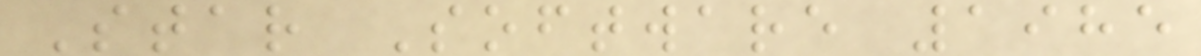Star Software 1985
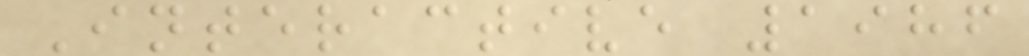Interactive 1986
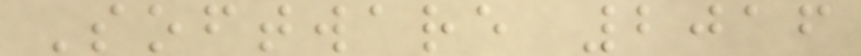Software 2016
